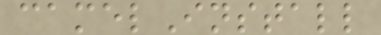camelInstall
